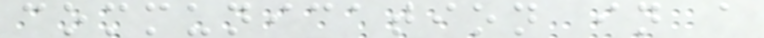communication in a
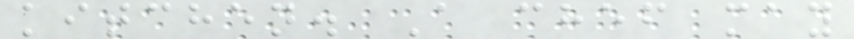kitchen. A chef may
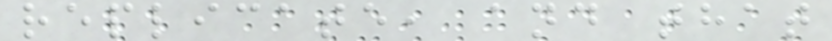replicate, and that
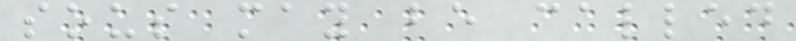sous may be called
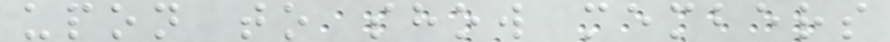upon to show members
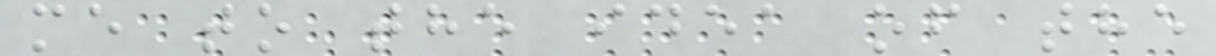me to the idea of the
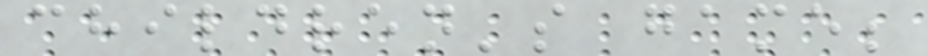children's game;
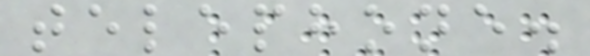telephone.
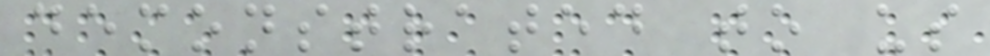demonstrated to us
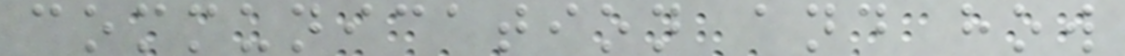communication and how
